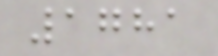1781
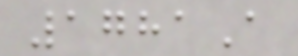1781A
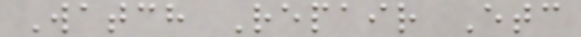Watch Repair Etc
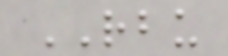RBU
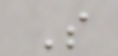S
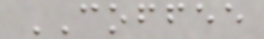COFFEE
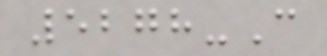5278-C
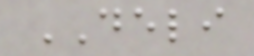DELI
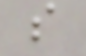s
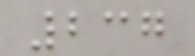237
